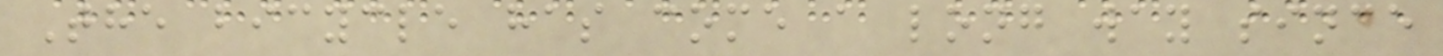The bicycle has come a long way since
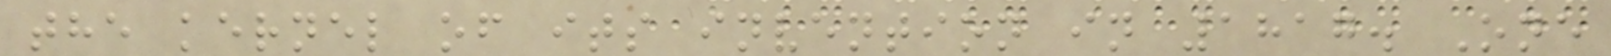the kernel of its invention in 1817. One
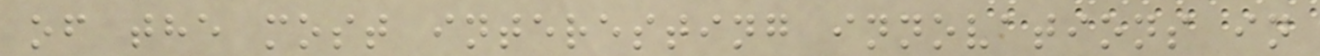of the most interesting innovations in
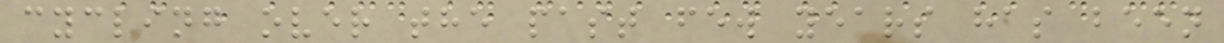cycling over the past few years has been
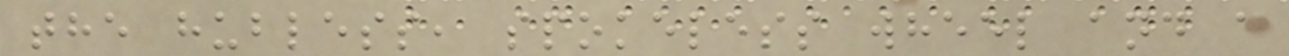the hubless, spokeless wheel and a
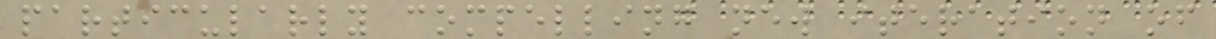particularly compelling new iteration of
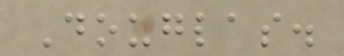Douglas.
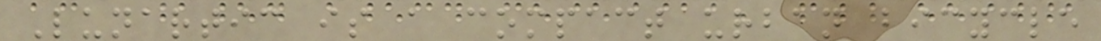Lunartic is a compact urban bicycle
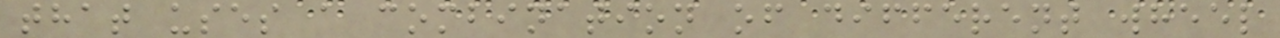that uses a combination of different wheel
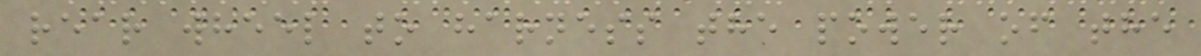rear wheel to harness the power of the
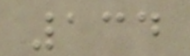134
